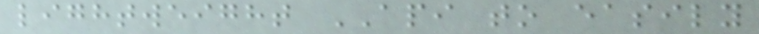lightweight API to easily
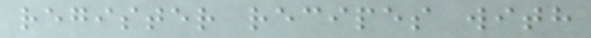register recipes with
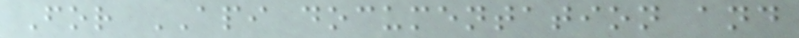For API documentation and
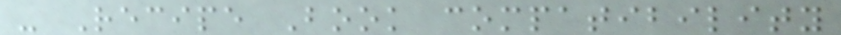- Recipe Book compatibility
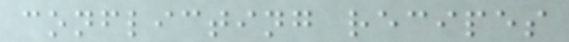conflicting recipes
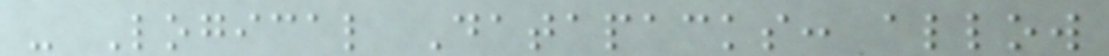- Logical Datapacks: allow
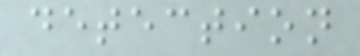detection
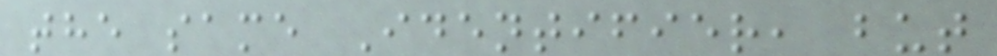the same Identifier, but
